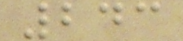243
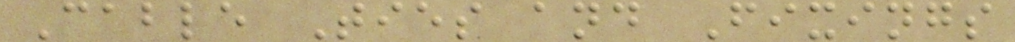Cable Ties and Fixings
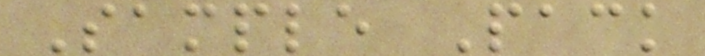Sample Pack
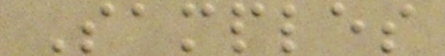Samples
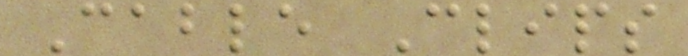Cable Clips
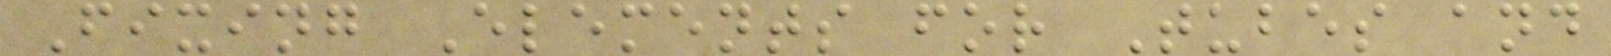Fixing Elements for Tubes and
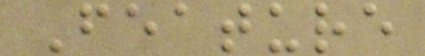Feature
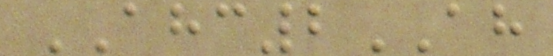AHC2AH
